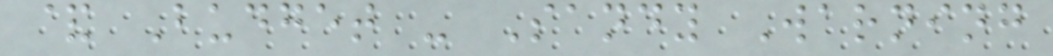& Budget - Sandy Warning
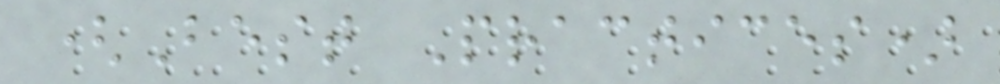(Best Practices)
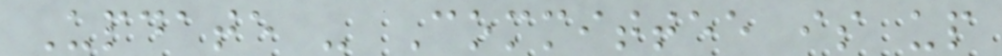Update - Committee is up
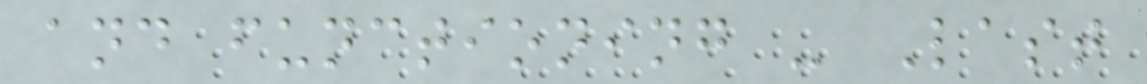and functioning - Last
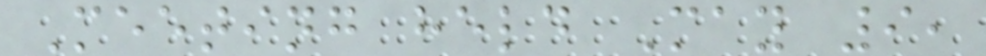Meeting held May 9,
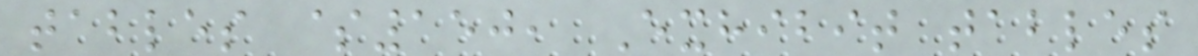tables $150, Exhibit tables
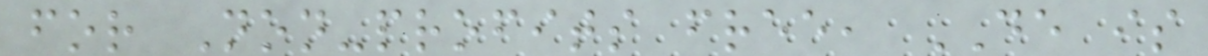for Non-profits free, DE is
